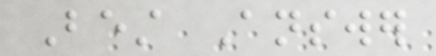Best Answer
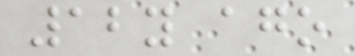12y ago
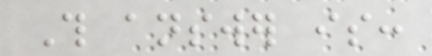This answer is:
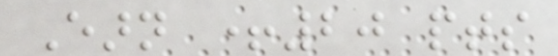Earn +20 pts
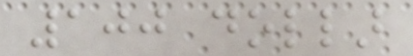100 dollar
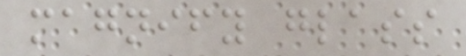magnify glass
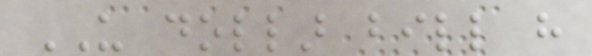US dollar bill have
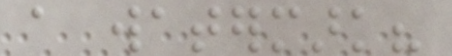a watermark?
